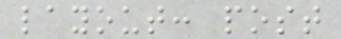layout: post
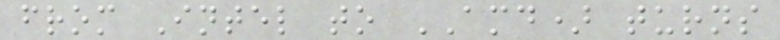from Intel to AMD) turns
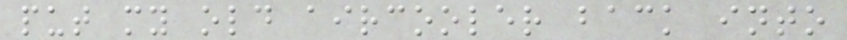put my old aircooler back into
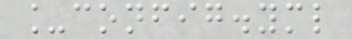_config.yml
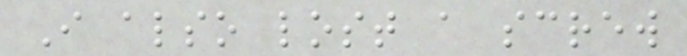I also lost a screw
